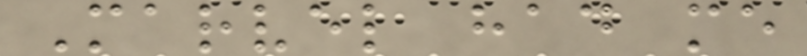Marvel had me
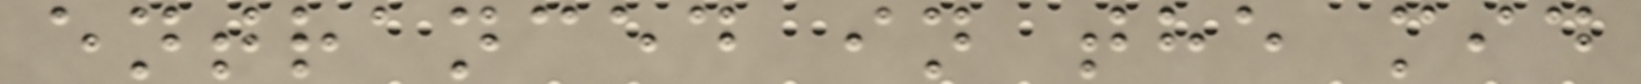entranced in the mid
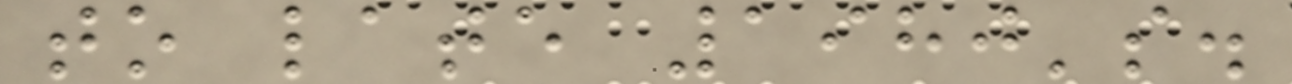to late 1980's.
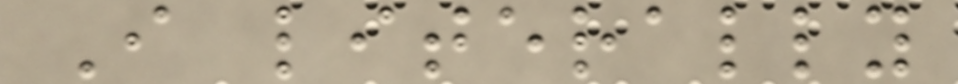I literally
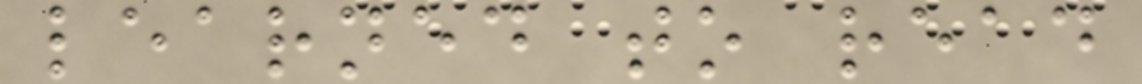learned to read
